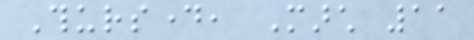Thursday, March 11
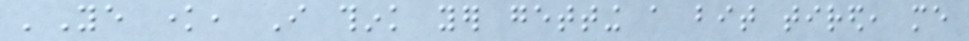'Ye know, I think yer getting a bit tired, me
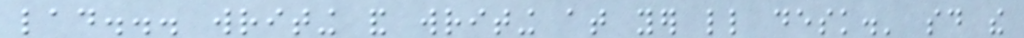lad... writing and writing at yer little desk.' said the
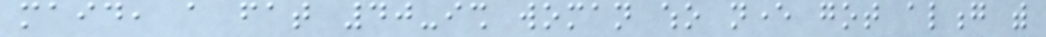maid, a fat 40-ish woman who never got along with
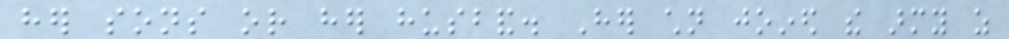her sons or her husband. Her children joined the army as
